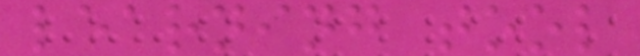learning tool
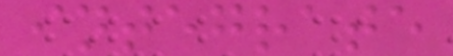integrate
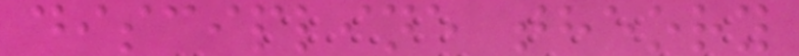discipline theory
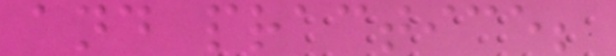and practice;
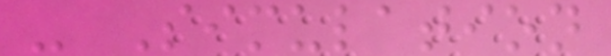- Simulation
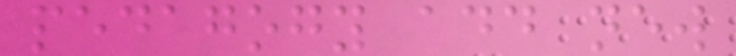pedagogy add new
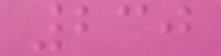230
